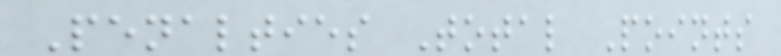Penalties Total Points
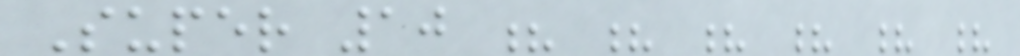Super 10 ? ? ? ? ? ?
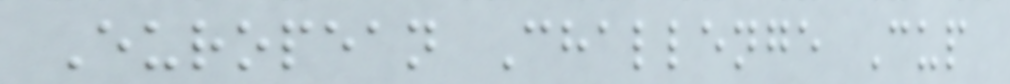European Challenge Cup
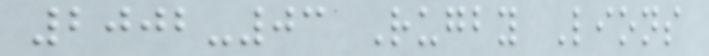2002-03 Rugby Lions
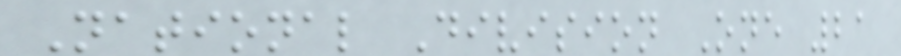National Division One 21
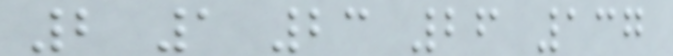2 1 23 26 137
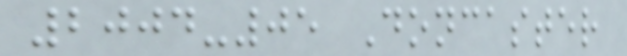2004-05 Doncaster
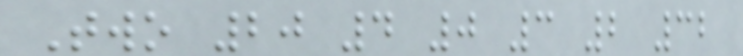Two 20 4 0 3 2 32
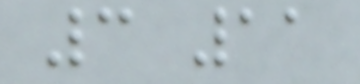3 11
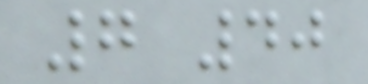7 40
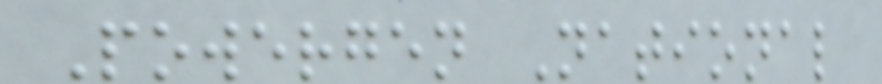Powergen National
